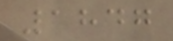1847
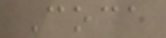Coca
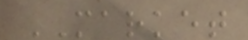MARKET
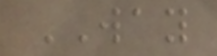WAY
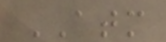ATM
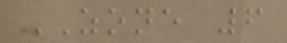ZONE 6
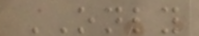ONLY
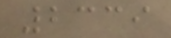2339
